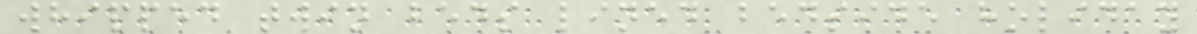whipped twin beds lined bedside holiday
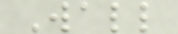Wall
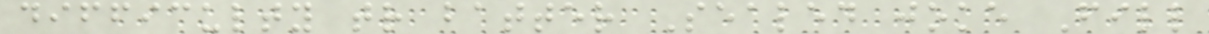difficulty tr batter Sealed joke Fill
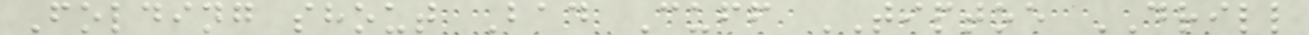Folding shout Bad Cuff TIPTOE DRILL
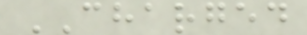CHARGED
